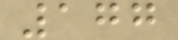177
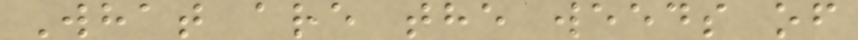What are the weeds of
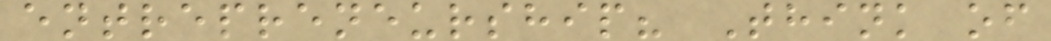entrepreneurship? Think of
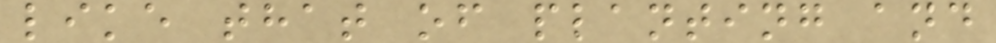like that of planting and
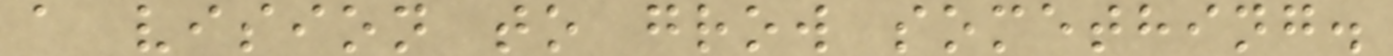a vision to grow something.
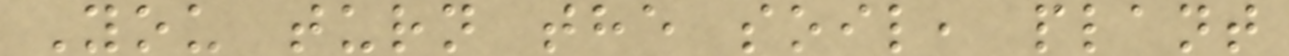You turn the soil, plant
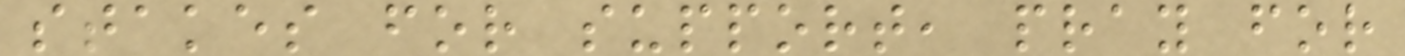stakes for support, pray for
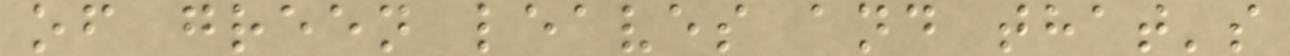of green leaves and that's
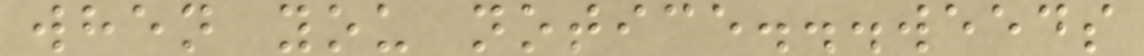when you notice...weeds
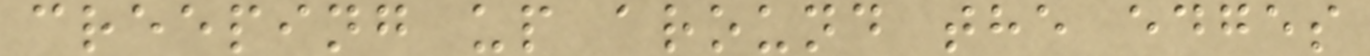creeping up around the edges
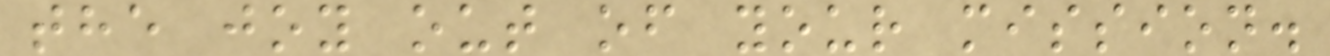the joy out of your mission.
